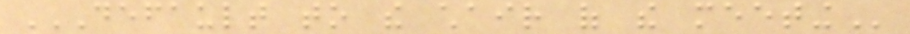DEFAULT TO THE CHAIR OF THE MEETING
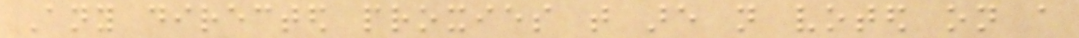Any directed proxies that are not voted on a
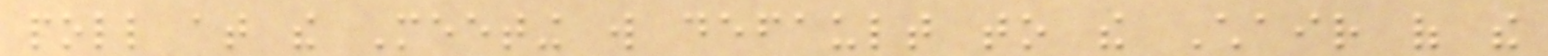poll at the Meeting will default to the Chair of the
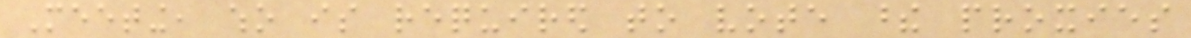Meeting, who is required to vote these proxies
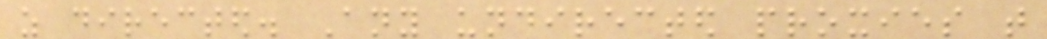as directed. Any undirected proxies that
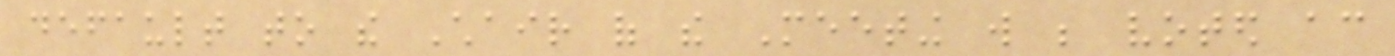default to the Chair of the Meeting will be voted according
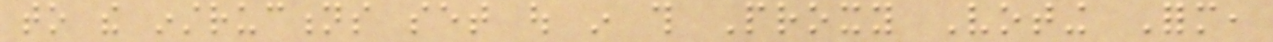to the instructions set out in this Proxy Voting Form,
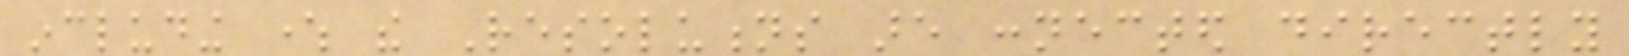including where the Resolutions are connected directly
